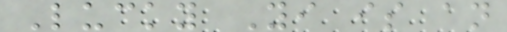Lucky Yi is an
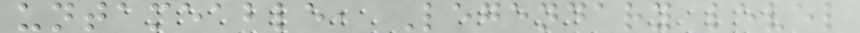untameable, Legendary level
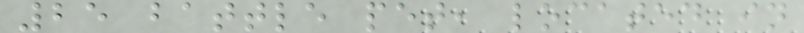25 battle pet, located in
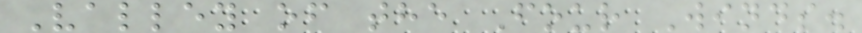Valley of the Four Winds.
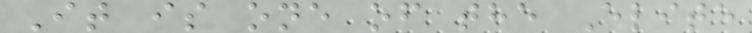It is one of the Elite
